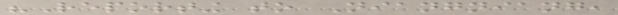"Reporting to Niangniang,
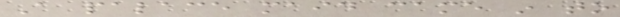A palace maid came in to
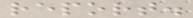report.
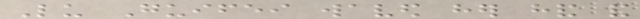Lu Guifei waved her hand and
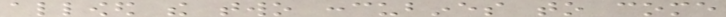allowed the two concubines to come
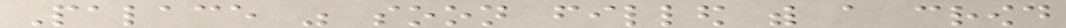Palace was soon filled with a crowd
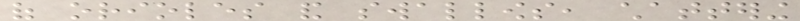of orioles and swallows, chattering
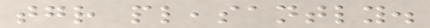together pleasantly.
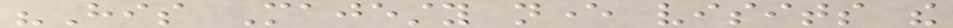"His Majesty never visits the
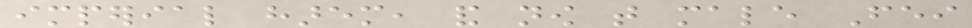imperial harem, and now that male Fei
